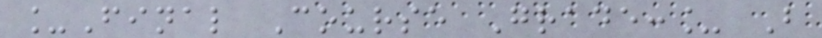_Final Course Grade:_ B
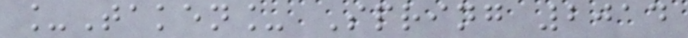_Taken_ Spring 2014
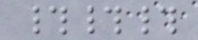###
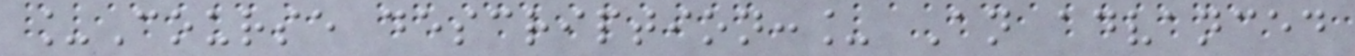_Course description:_ An advanced
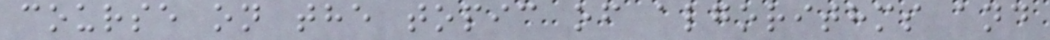course on the topic of algorithms and
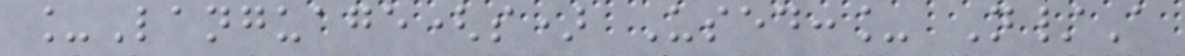_Language(s) Used:_ N/A
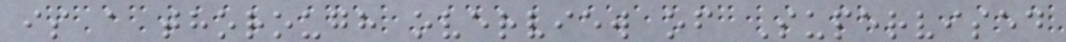is a thorough overview of Supervised
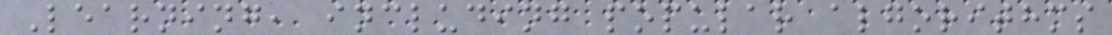Learning, including popular algorithms
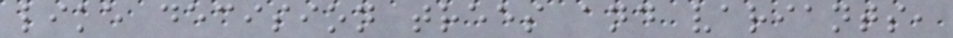like decision trees and variants,
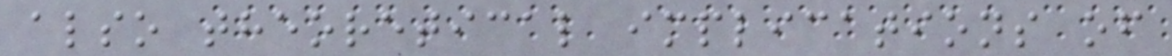also theoretical implications of
